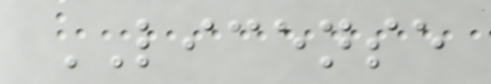LICENSE
